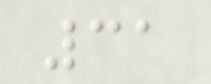31
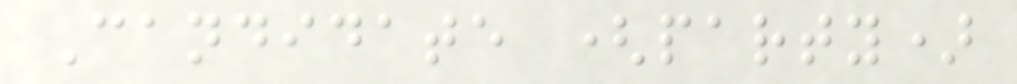Candidate (party)
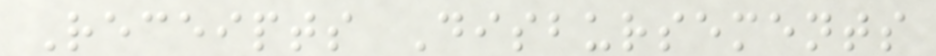Receipts Disbursements
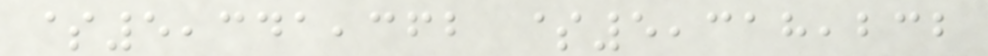$5,341,362 $5,318,232
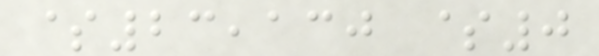$23,130 $0
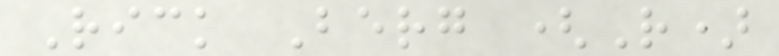Rick Berg (R)
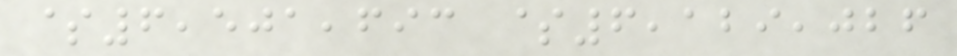$6,501,693 $6,129,026
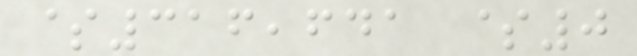$316,641 $0
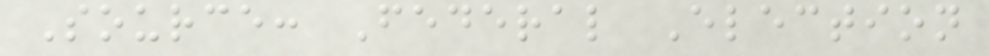Source: Federal Election
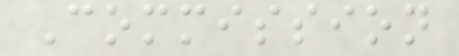Commission
